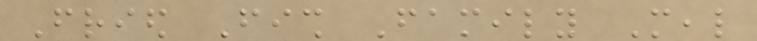Fried Fish Family Meal
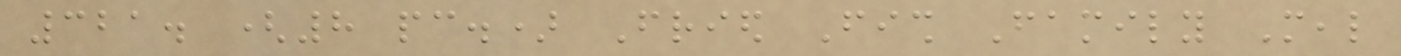321. (8 pc.) Fried Fish Family Meal
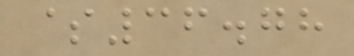$36.78
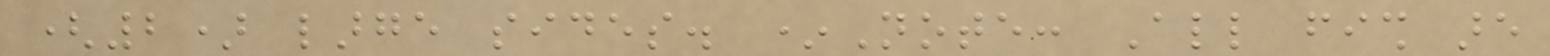(2) large sides. *Note: All fish are
